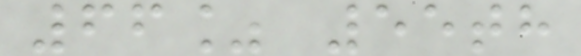66% 55th
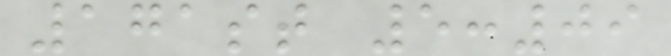171st 5:09
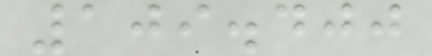109.400
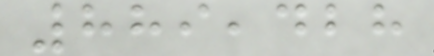889,428
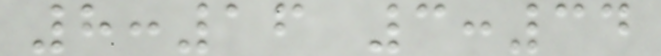8:16 3:34
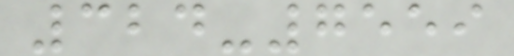324-7559
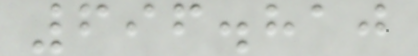696.810
